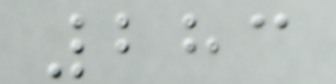283
